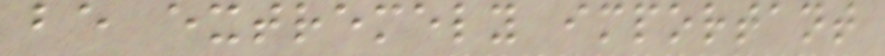be extremely important
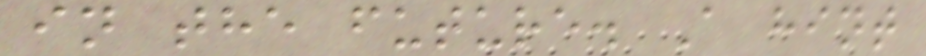in the future. A hint
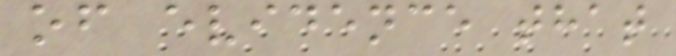of evidence that
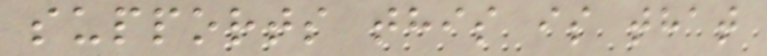supports this is that
